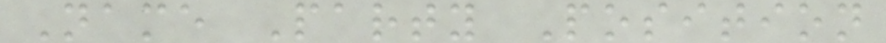Name Party Position
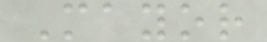Mayor
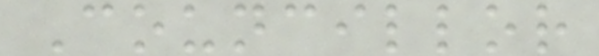Councillor
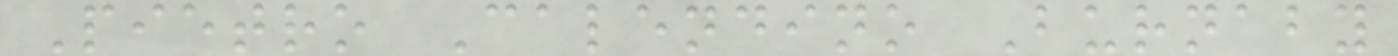Pietro Calendino Burnaby
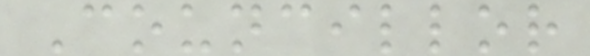Councillor
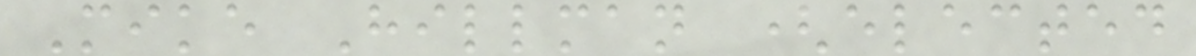Mike Hillman (elected
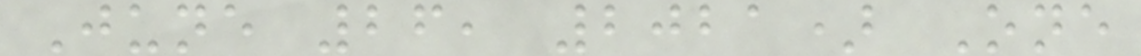June 26, 2021) One
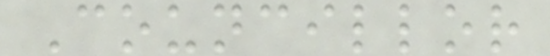Councillor
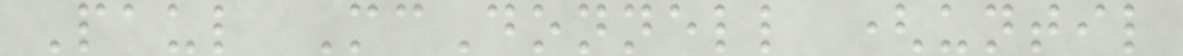Paul McDonnell (until
